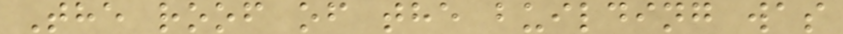The roof of the building was
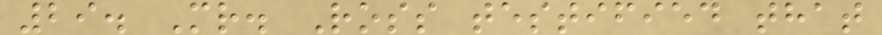29. Mr. Ross testified that
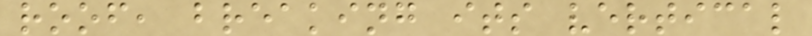roof, breaking its vertical
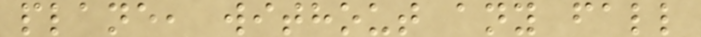plane, without any fall
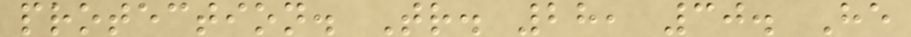protection. Tr. 28, 30. He
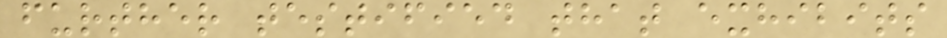further testified that exhibits
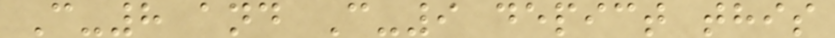C-8 and C-9 depict this
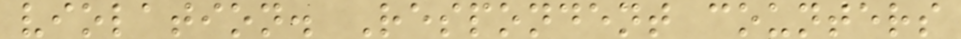violation. Respondent counters
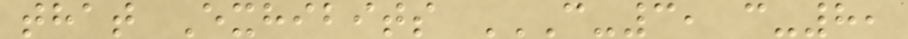that Exhibits C-3, C-8,
